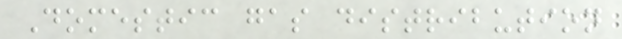Domestic gas distribution
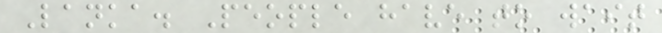Lanka. People have to wait
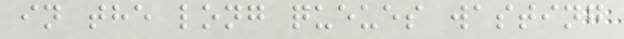in the long queues wasting
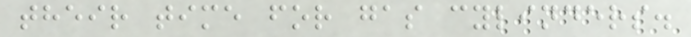their time for gas cylinders.
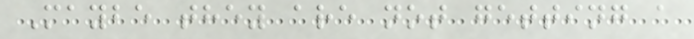Maybe they are not getting a
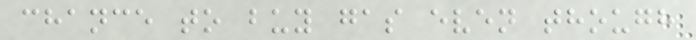chance to buy gas even though
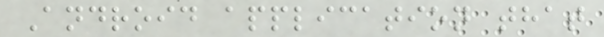Android application that
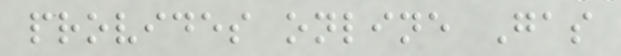provides online Gas
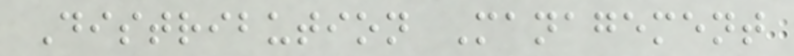Distribution Management
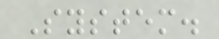System.
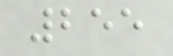255
